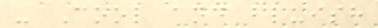- Cool and bluish
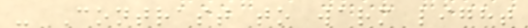- Contrast to warm light
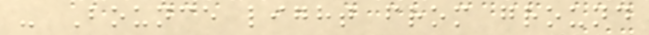- Bounce light from ground
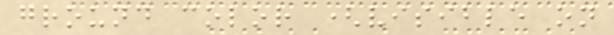ground color (visible on
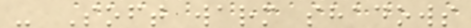- Soft warm shadows
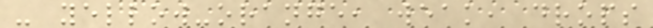- yellow-orange, weak, drops
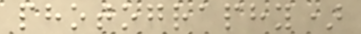photography)
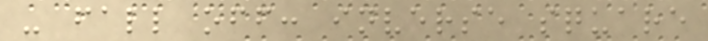- fall off: inverse square
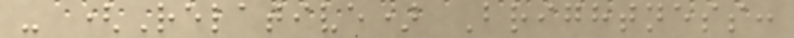- (Relative) Brightness:
